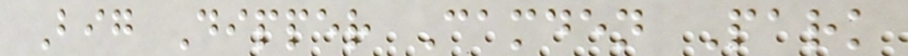Big Dipper Camden Park
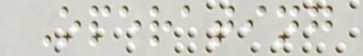Operating
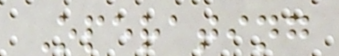Operating
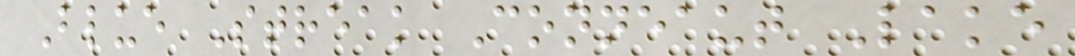Blue Streak Conneaut Lake
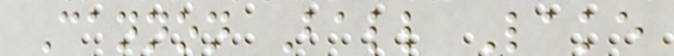Cannon Ball Lake
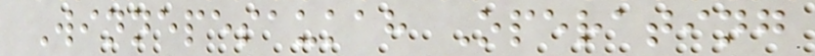Winnepesaukah Operating
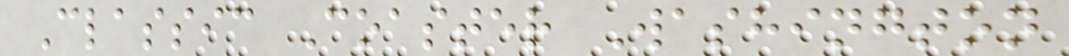Classic Coaster Washington
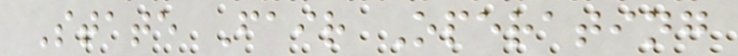State Fair Operating
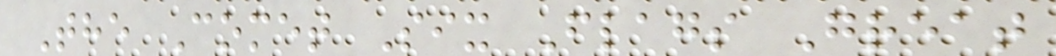The Comet Six Flags Great
